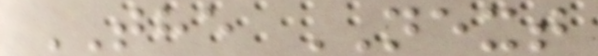THE NEXT
